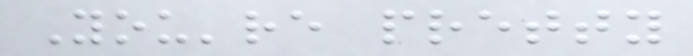You're pretty
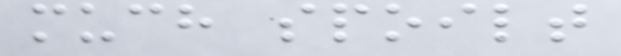much spoilt
